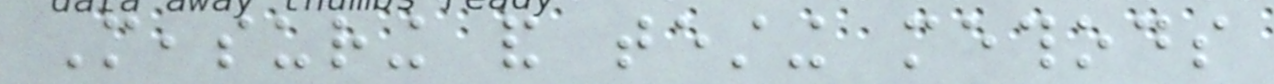Measuring and testing methods
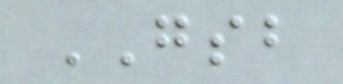GSB
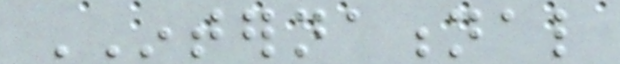INTERNATIONAL
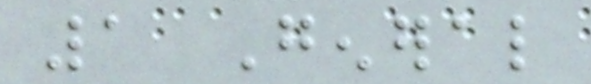1 General
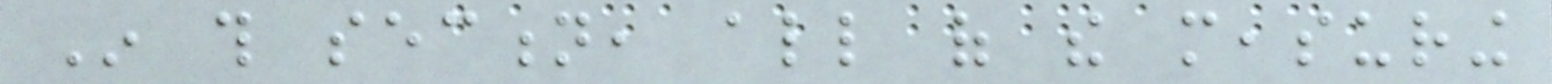In this section, all of the measuring
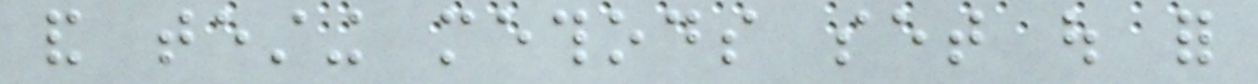and testing methods set out for
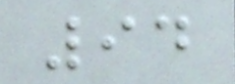94
